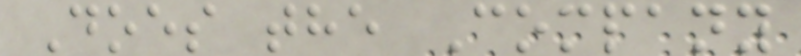Does the Company
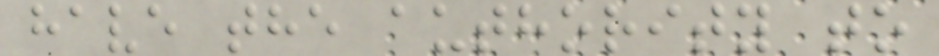have the authority to
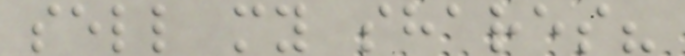sell my shares?
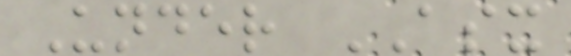Under ASX
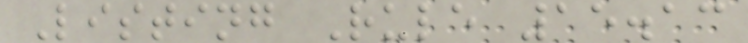Listing Rule 15.13
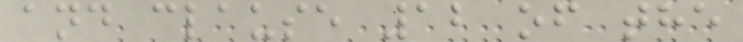and clause 12 of the
